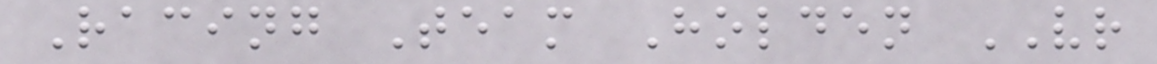Racing Team Holden VR
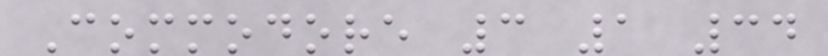Commodore 3 1 34
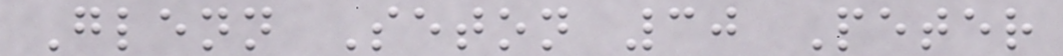Glenn Seton 30 Peter
